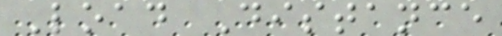Load Distance
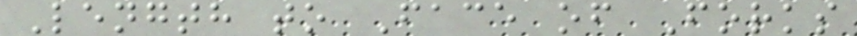Length to Face of Forks
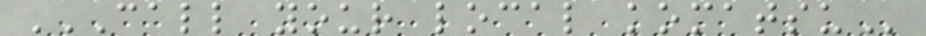CALL YOUR LOCAL KOMATSU
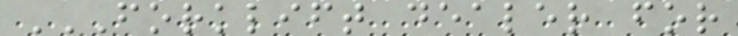FORKLIFT DEALER FOR
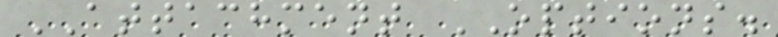ATTACHMENT OPTIONS.
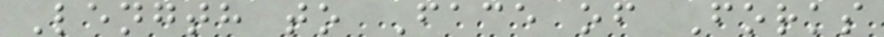Length to Face of Forks
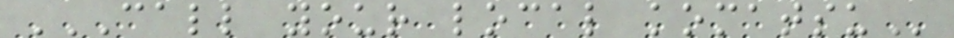CALL YOUR LOCAL KOMATSU
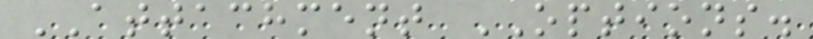ATTACHMENT OPTIONS.
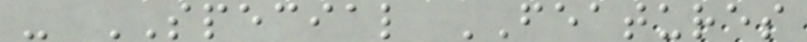- SPECIAL FEATURES
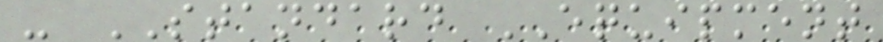- STANDARD EQUIPMENT
